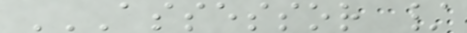ASSESSOR /
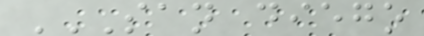SAN DIEGO
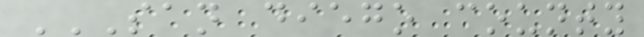SAN DIEGO COUNTY
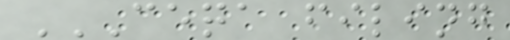CEQA FILING
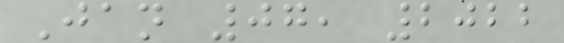Jan 07, 2022
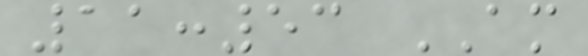11:53 AM
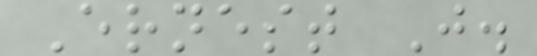Ernest J.
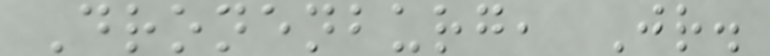Dronenburg, Jr.
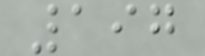197
